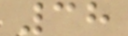38
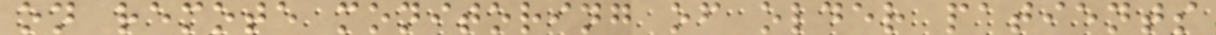on remote monitoring of older patients
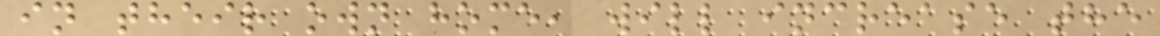in their own home, will increase the
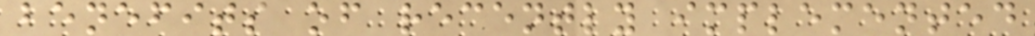benefits of recently implemented
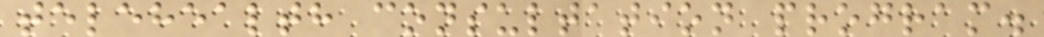telehealth consultation program.
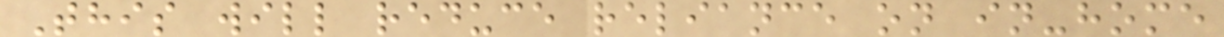This will reduce reliance on in-home
